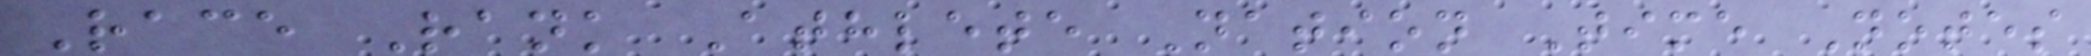Race Rank Athlete Nation Time Notes
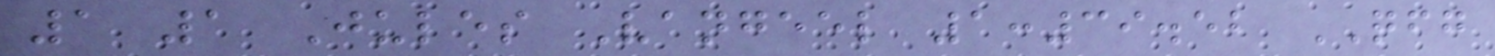1 1 Jules Vangeel 1:39.52 QFG
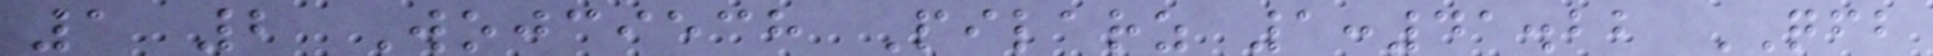1 2 Wojciech Pilarz 1:41.22 QFB
